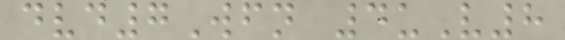dvd7Wfn 4uV8
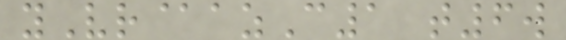yVr@azC1 t6w
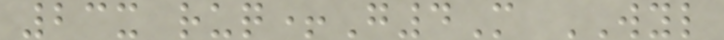23x ruq+G4M WYL
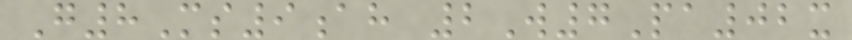G8Ms9ah 2W7Pa02x
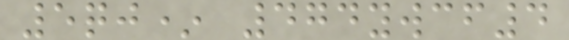5qj* 474ywcf4
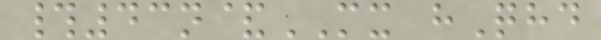#43n&MX hQhd
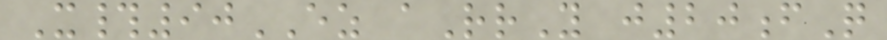X#90EZ aRrY j20fQ
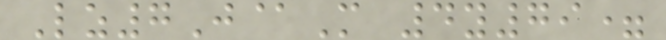Lz7J@M 4y79=
